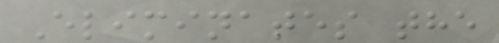Eliminates the
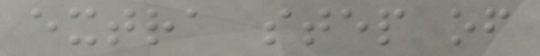extra step of
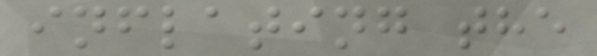inflating the
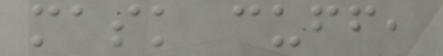mask cuff,
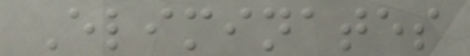Eliminates
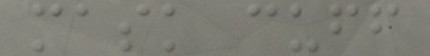mask cuff
